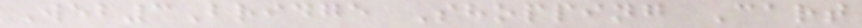Web3Bridge Shopping Cart
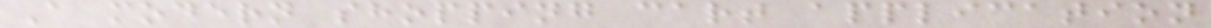A modern shopping cart application
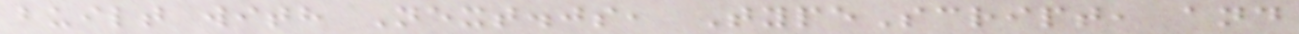built with Next.js, TypeScript, and
